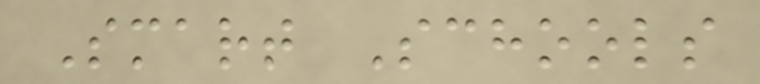Smart Schools
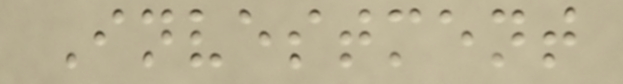Investment
